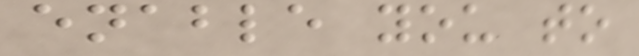enable you to
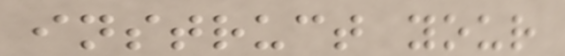instruct your
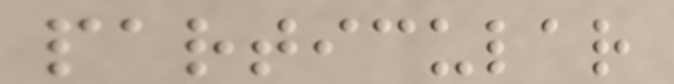particular
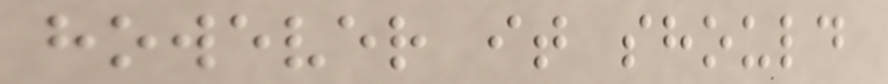however it should
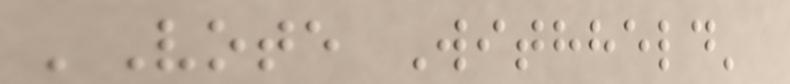'Vote Withheld'
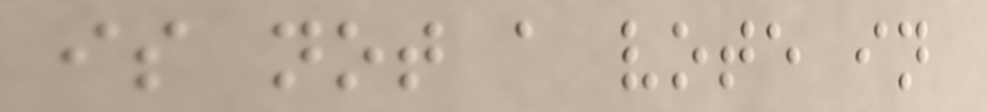is not a vote in
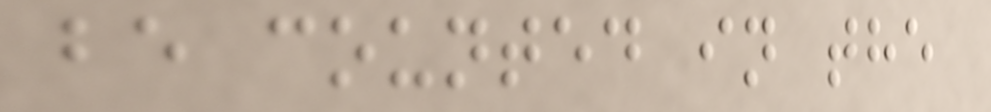be counted in the
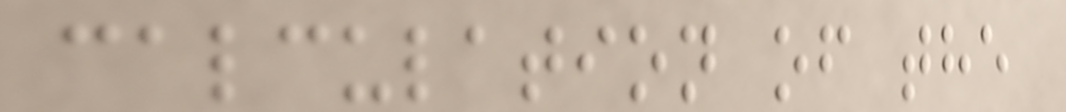calculation of the
